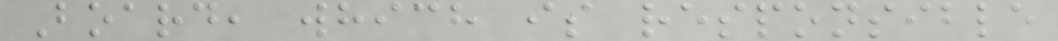Board, which is responsible
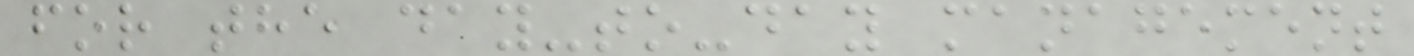for the day-to-day management
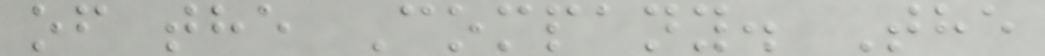of the Company. The
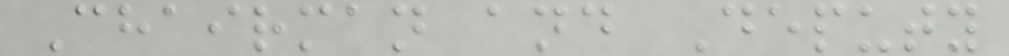Chairman and Deputy
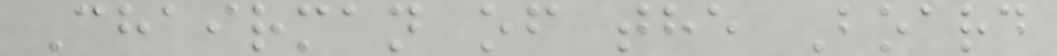Chairman of the Board
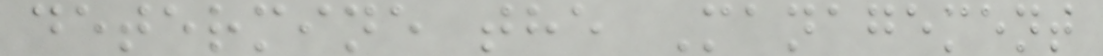determine the Management
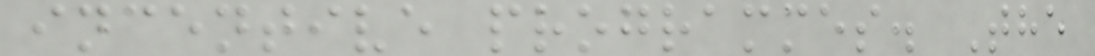incentive programmes. The
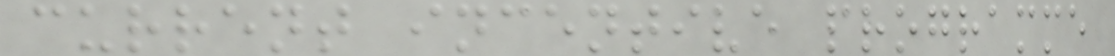current incentive programme
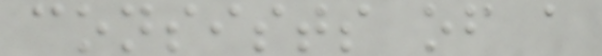consists of a
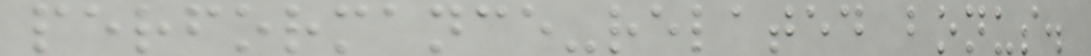performance-related bonus.
